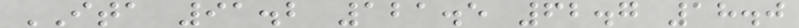ITA 91.2 121.5 62.7 18.0
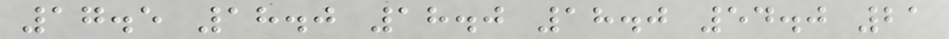17.5 18.0 18.0 18.0 54.0 21
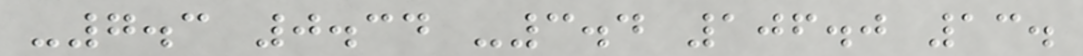-7.3 0.34 -3.4 106.0 13.
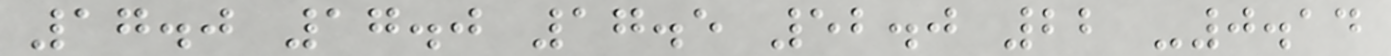17.0 17.0 17.5 52.0 22 -0.14
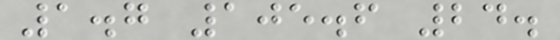1.7 105.6 24.
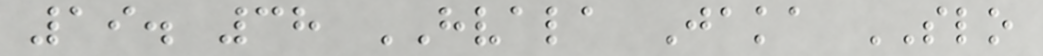19. 38 HVALA Jaka SLO
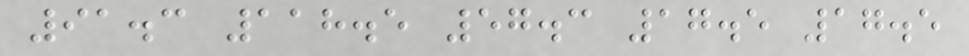91.3 118.5 57.3 17.5 17.5
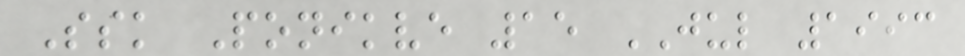Ssk Ponikve 15 JUL 1993
